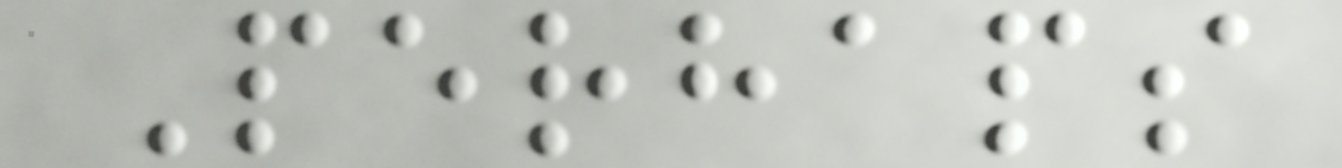Perhaps
